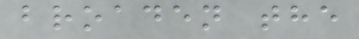broaden the
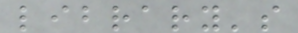library's
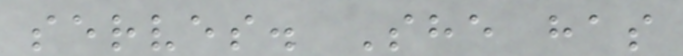serves. She has
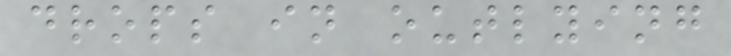drops in outlying
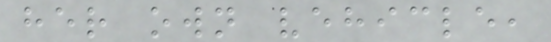her own vehicle,
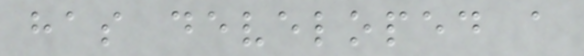has developed a
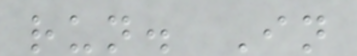run. In
